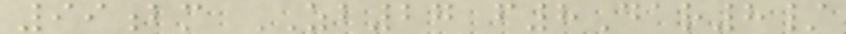99bm ZB27 f8Dar8/
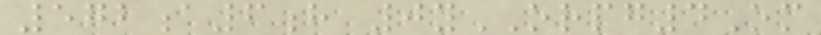572a6h 0yORPG4Om
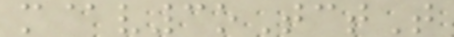m@v3oTctT
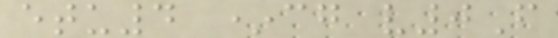etu4 *cg v0F
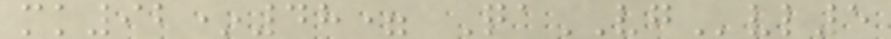mk92*48= QaVGvl5
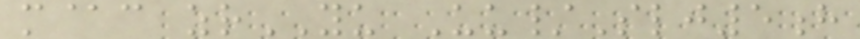m@c zrYU Uu/Slj5h
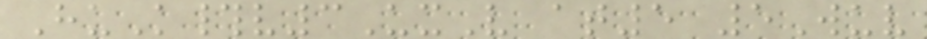HuK#v3UxV at5 5Wuv
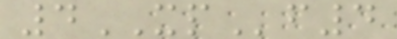4XPf4
